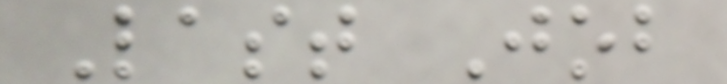Last Job
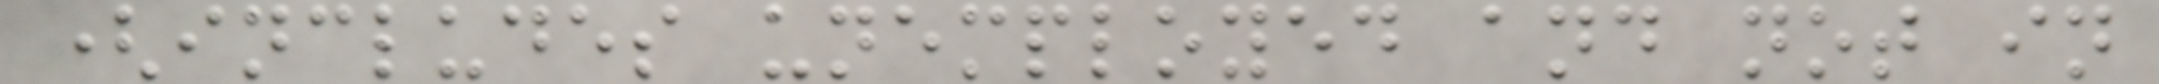(includes unemployed and not in
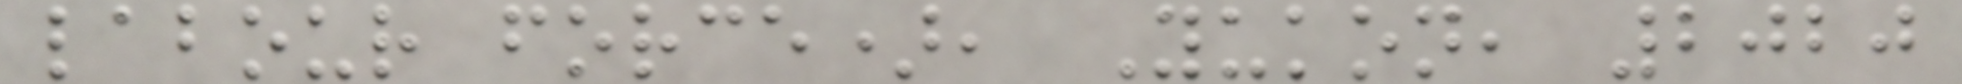labour force), Yukon, 2020
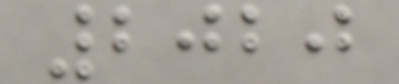2020
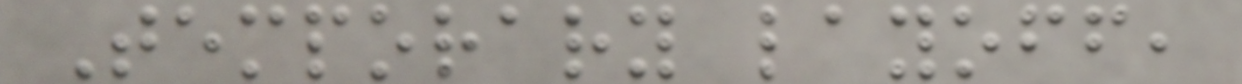Temporary layoff,
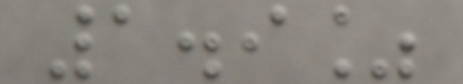1.9%
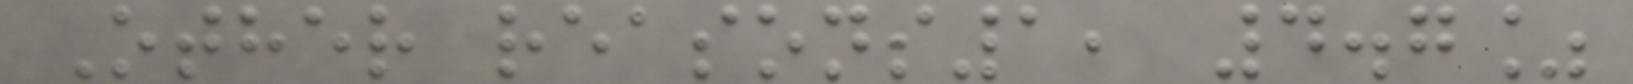Other reasons1, 4.7%
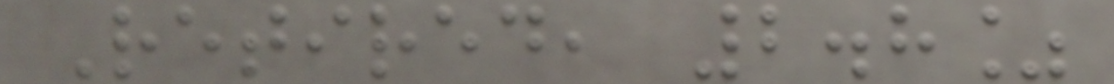Retired, 2.8%
